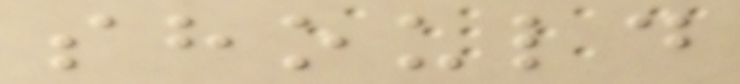should
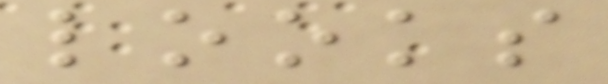looks
